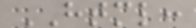HTML:
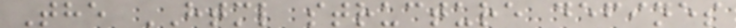The HTML structure defines
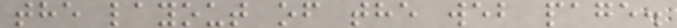the layout of the web page.
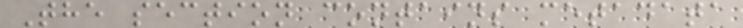The section contains metadata
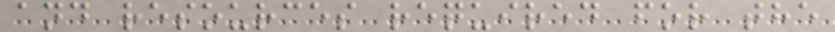and resources required for the
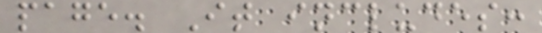page. It includes:
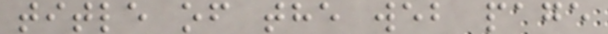title of the web page
